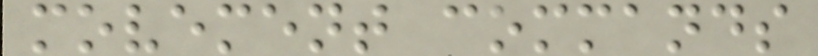movement commands
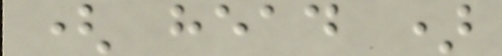( head )
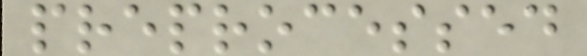preprocessed
